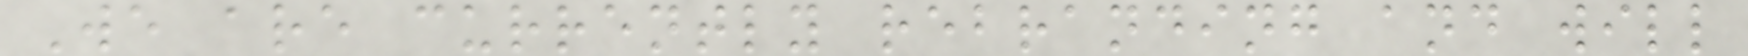We are currently rebranding and will
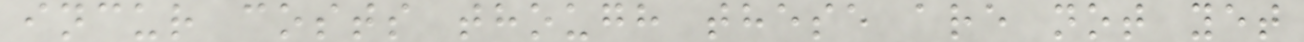incur costs though these are not yet
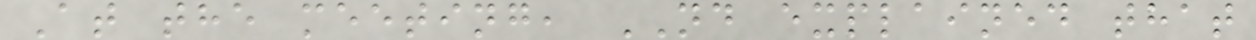At the meeting, ND explained that
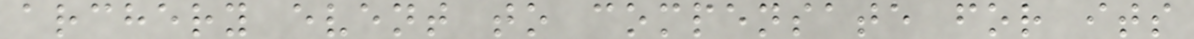archery event to compensate for its
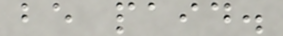be paid.
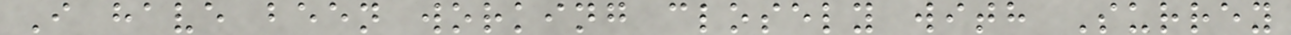I have been working closely with Surrey
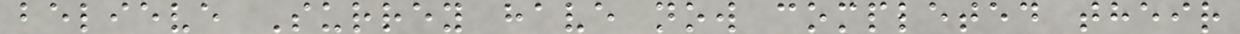believe Surrey have now completed their
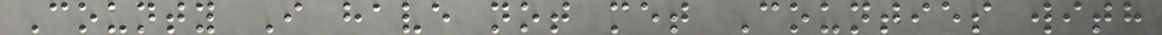County I have not met Counties with
